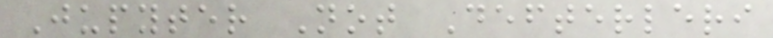Jupyter Not Defterleri
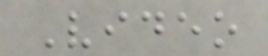Video
